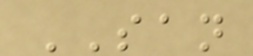SAN
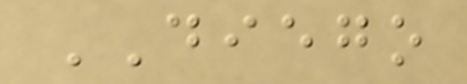DIEGO
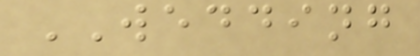WEDDING
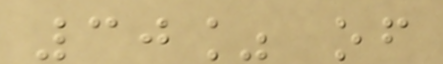30% of
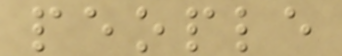people
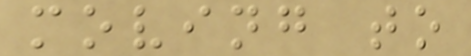moving to
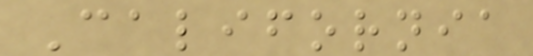California
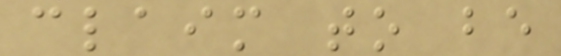claim to be
